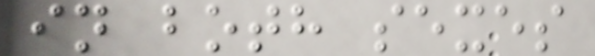in both sexes
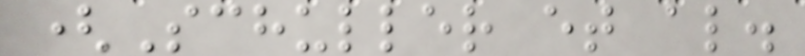(Schuller et al.
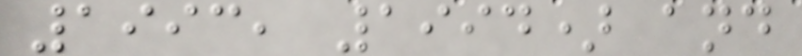1993, 1994) and
